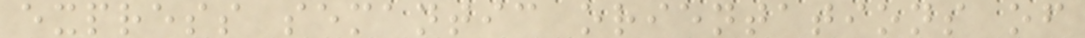express semantic orientations of
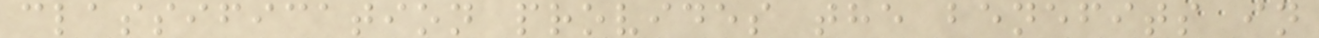classification provides the benefits in
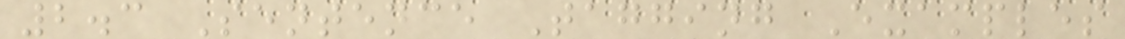2.3 Sentence Tagging Examples
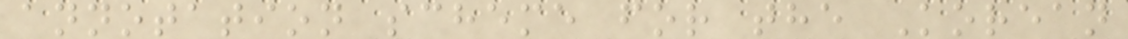annotation scheme for the Korean
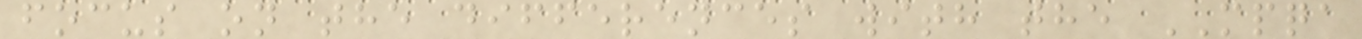focus on the differences with the MPQA
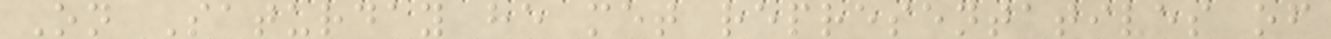On Saturday he met representatives of
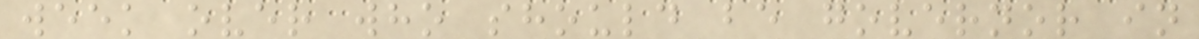week over who should be governor in
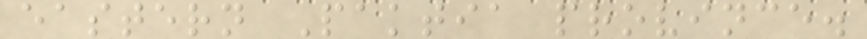eastern Paktia province.
